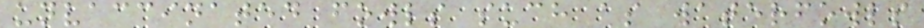unvaccinated fowls such as waterfowls
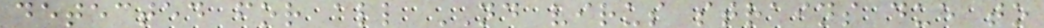detected for all ND virus strains due to
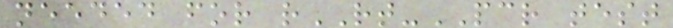needed for rRT-PCR test
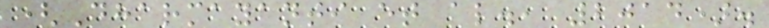(Dharmayanti et al., 2014).
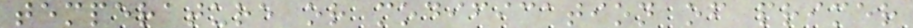temperature or modification of primer
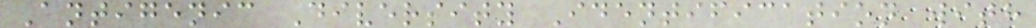Antigenic Diversity Identification with
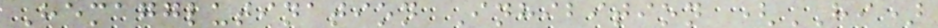Hemagglutination Inhibition (HI)
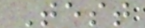Test
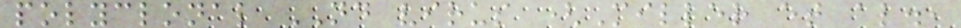polyclonal ND virus (Miller et al.,
